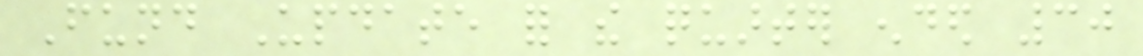Fund Update for the quarter ended 30
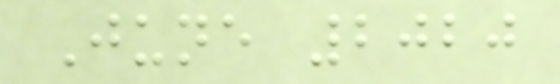June 2020
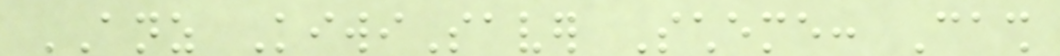ANZ KiwiSaver Scheme: Cash
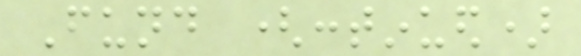Fund (continued)
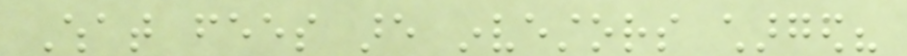What fees are investors charged?
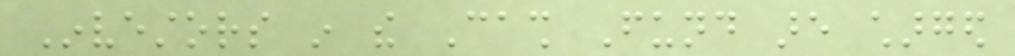Investors in the Cash Fund are charged
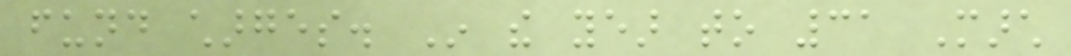fund charges. In the year to 31 March
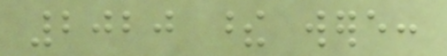2020 these were:
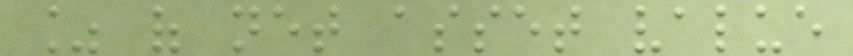% of net asset value
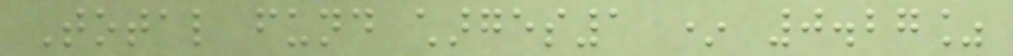Total fund charges1 * 0.27%
